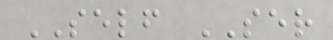SELF SER
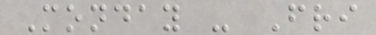Monday - Fri
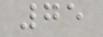75
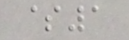$1
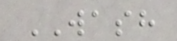WASH
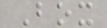Box
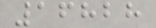16828
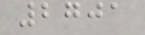2701
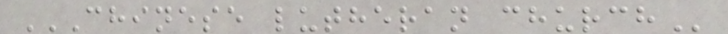CHINESE LUTHERAN CHURCH
